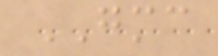GMC
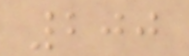200
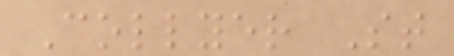Collyer St
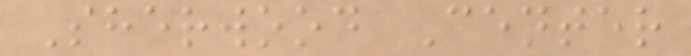Sherwood Center
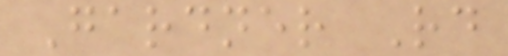Gardner Rd
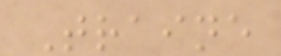Traine
